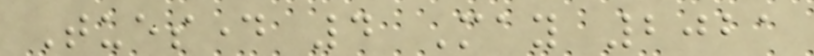Tuesday 4 May 2021
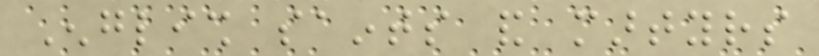English saints and martyrs
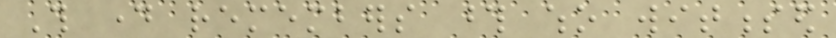This day remembers those who witnessed
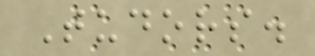Tudors.
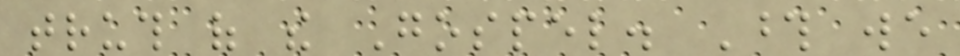truth of the Gospel. Those we
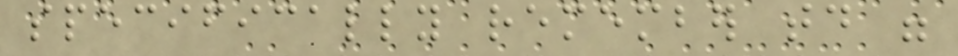specifically remember today were
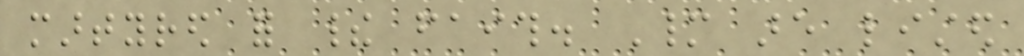martyred for their faith. Many are listed
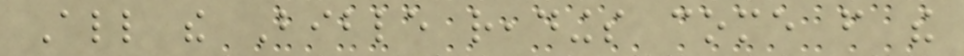All the Bible readings come from the
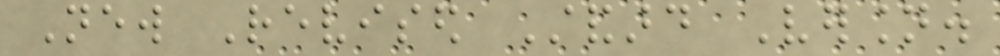New Revised Standard Version.
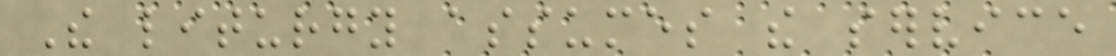The liturgy assumes the service
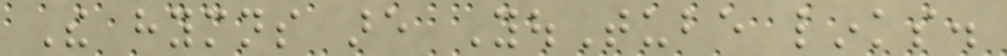The hymns are YouTube links.
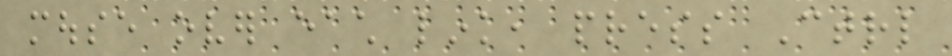mouse over each link, press Ctrl
